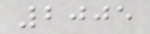2005
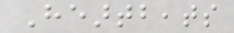Heartbeats
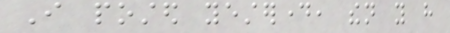I posted yesterday, then you have
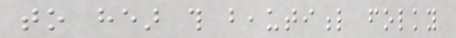to hear this beautiful folky
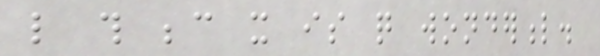like this because it is quite wonderful.
